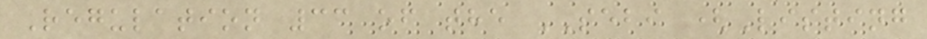Regulation 33 of the SEBI (Listing
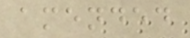amended
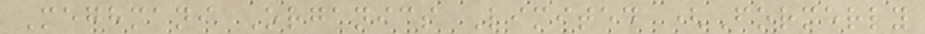Meghmani Organics Limited (Formerly
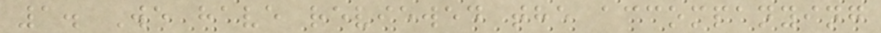1. We have reviewed the accompanying
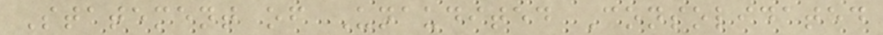Statement of Unaudited Consolidated
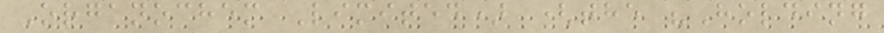Organochem Limited) (the "Holding
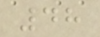48
